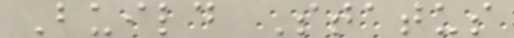Build Status
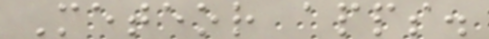Meteor apps.
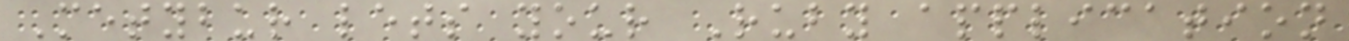Metybur lets your Ruby application
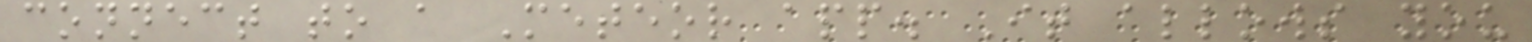connect to a Meteor app. It allows you
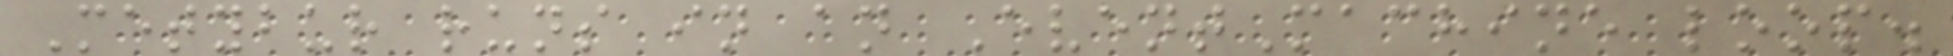Metybur runs in an EventMachine loop.
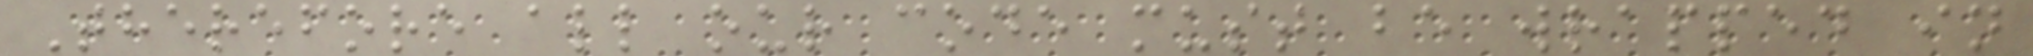Therefore all our code must be wrapped in
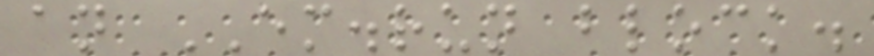an EM.run block.
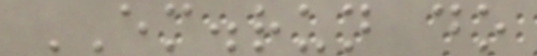EM.run do
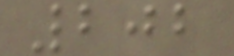202
